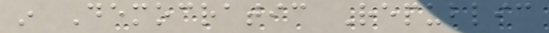in Democratic Republic
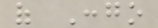of Congo
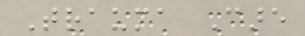Trauma Care
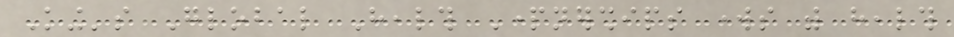King's Global Health Partnerships works with health
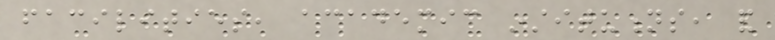facilities, academic institutions, and
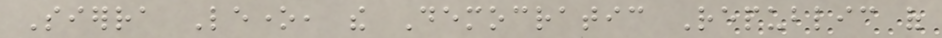Sierra Leone, the Democratic Republic of
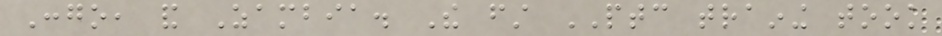Congo, and Zambia. The first PTC training took
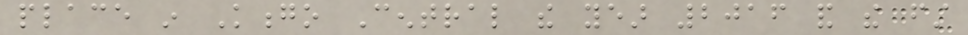place in Kongo Central the year 2016 and the first
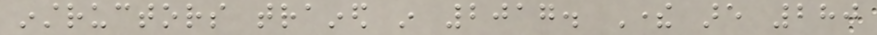instructors trained in 2017. There are 280
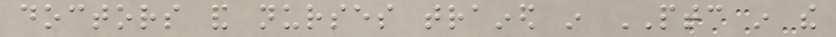doctors and nurses trained in PTC in the
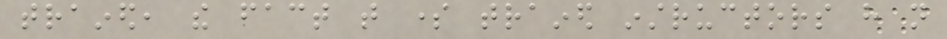trained, the fact that some trained instructors have not
